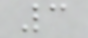3
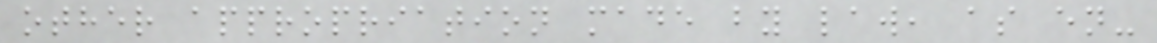other appropriation made by law, as en-
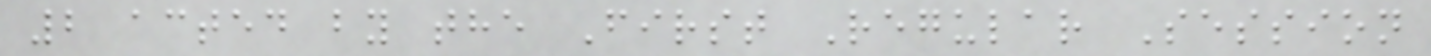2 acted by the First Regular Session
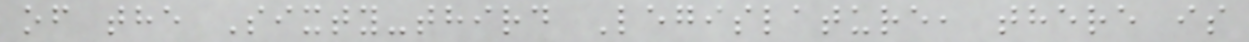of the Sixty-third Legislature, there is
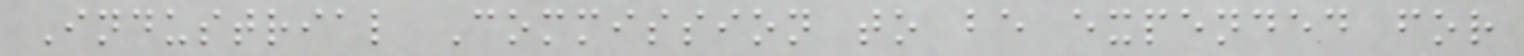Industrial Commission to be expended for
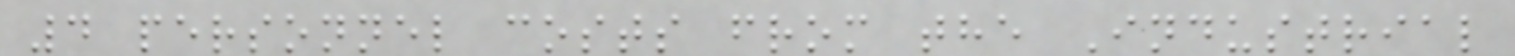4 personnel costs from the Industrial
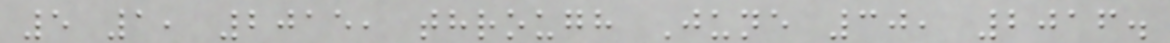5 1, 2015, through June 30, 2016.
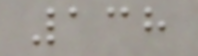138
